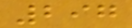297
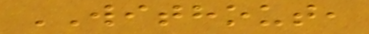WITHOUT,
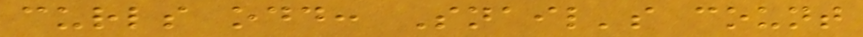curls odd: Snail's count
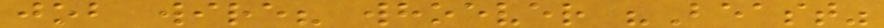job wire? whoever "Beast"
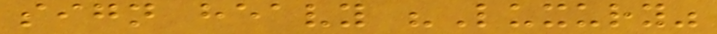sign heavy "Luxury"
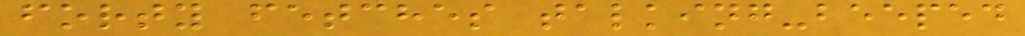forty fetches talking-beeped
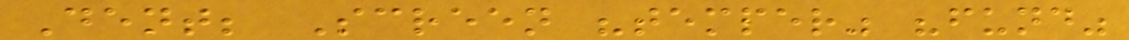Dent; Screen "temper" "fund"
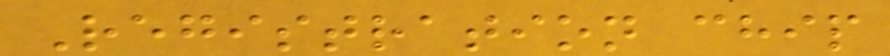Registration chip
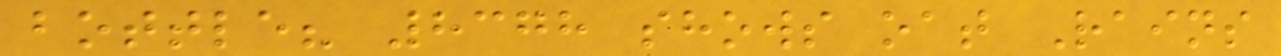bottle? 8378 shows oat Rains
